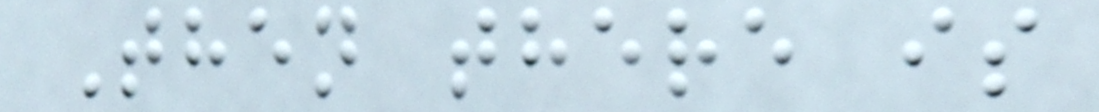Then there is
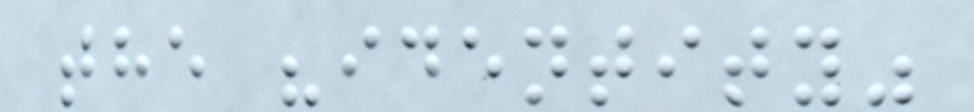the "identity"
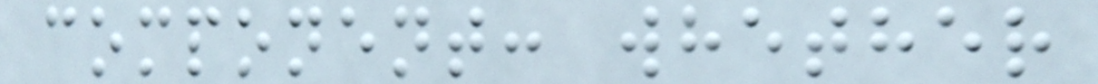component: whether
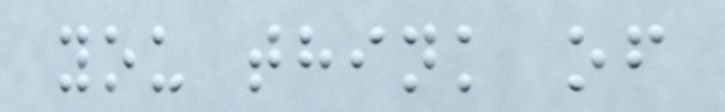you think of
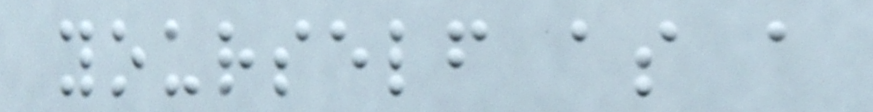yourself as a
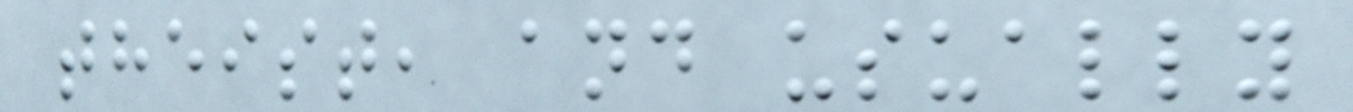theist, and usually
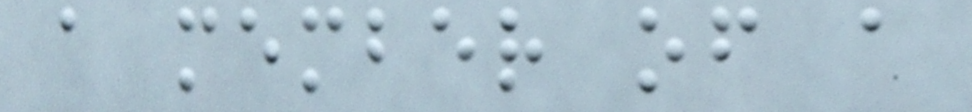a member of a
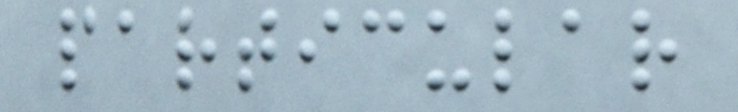particular
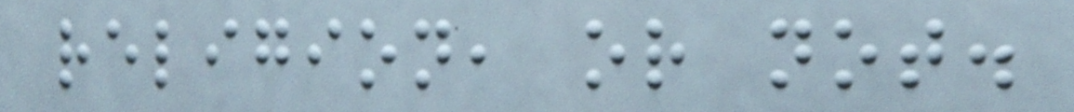religion, or not.
